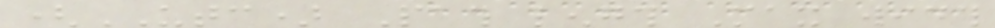(UTC) Path length Max width
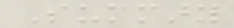Summary
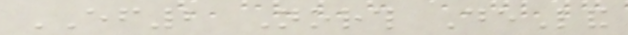EF2 North DeLand
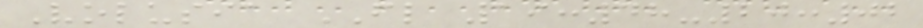Volusia FL 19:48-20:02
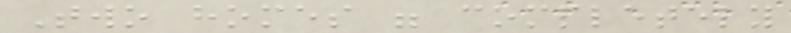Two homes were completely
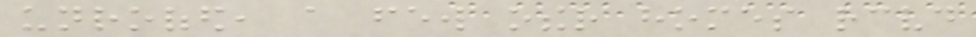unroofed, a few other homes received
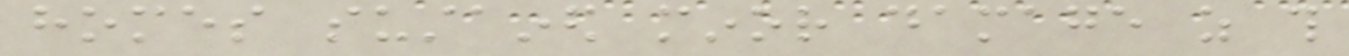homes sustained minor damage as this
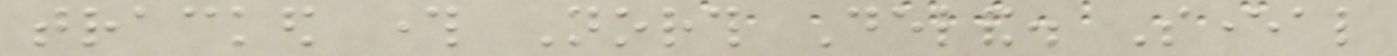tracked through North Deland. Several
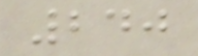240
